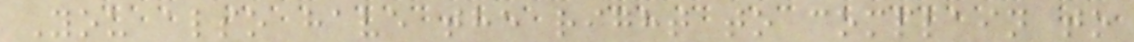You also have the right to complain to
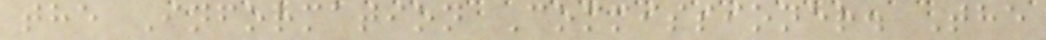the Information Commissioner. The
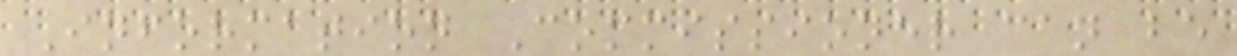Information Commissioner can be
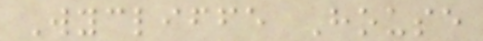Wycliffe House
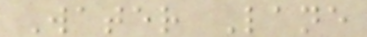Water Lane
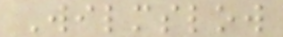Wilmslow
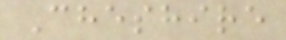Cheshire
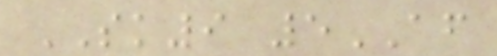SK9 5AF
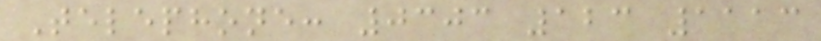Telephone: 0303 123 1113
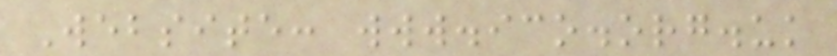Website: www.ico.org.uk
